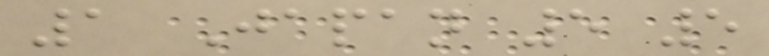1 Japan 5 5
